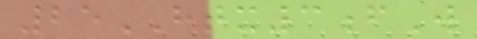25HTX3fW
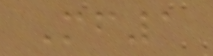Mf1
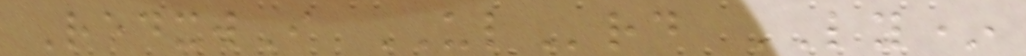RedxwI ULrd LY*
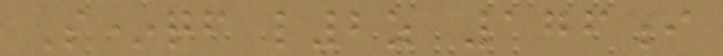S*qf l2z 176i
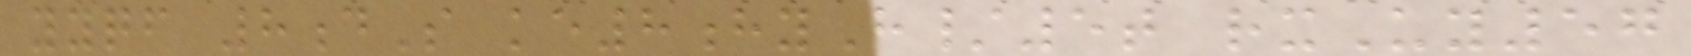yyqf 8dS ke8hyH/5t rxUy57
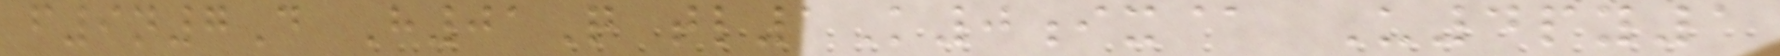f9n7D H01Q tl1K0ix@ U4py1
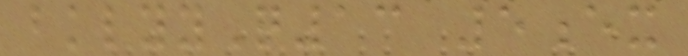bklyyQ13 5ex
